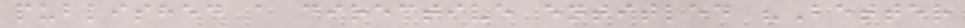published a directive entitled "Better
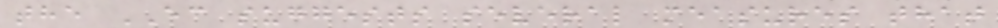the EC suggests several measures that
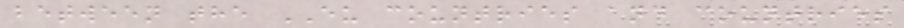between the EU countries and countries
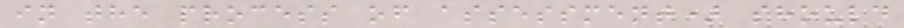in the process of assessment) should
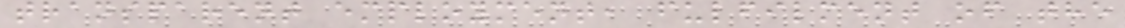transparent employment, fulfilment of the
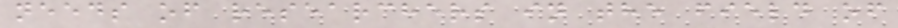needs of researchers in the field of
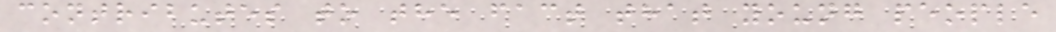contributes to the fact that young people
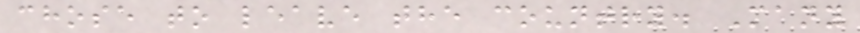chose to leave the country. Many
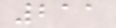211
